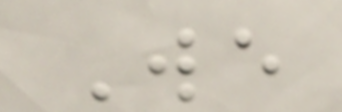We
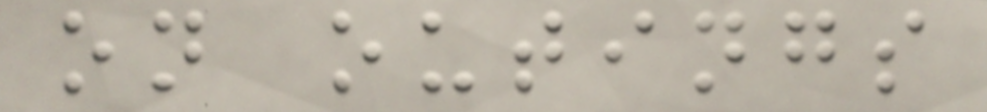on outings
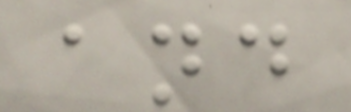and
